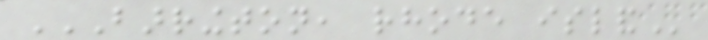BARRINGTON, RHODE ISLAND
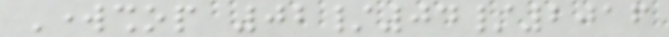Workshop 02/04/2016
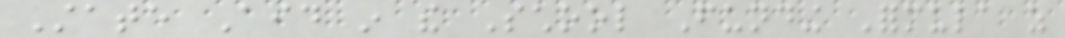State Aid in the School Funding Formula as
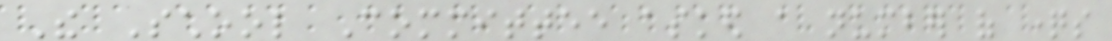The School Committee asked a number of questions
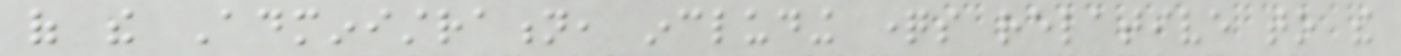of the Administration, including questions relative to the
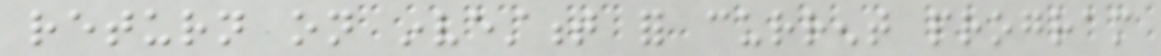return on investment for current program
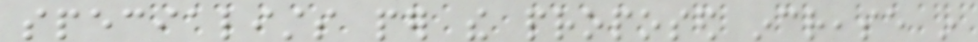specialists per the proposed increase in
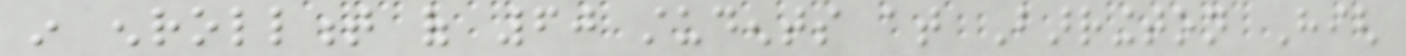in enrollment of 60 students at Barrington High
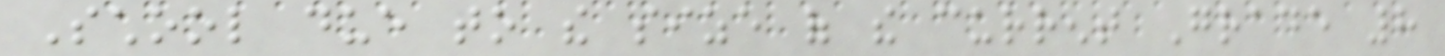School due to the size of the current Grade 8
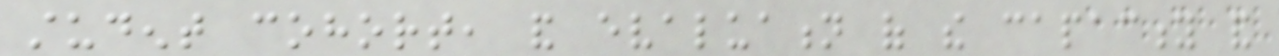student cohort, and evaluation of the capacity and
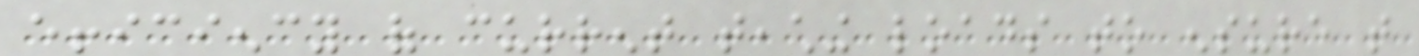efficiency of current teaching loads to ensure that
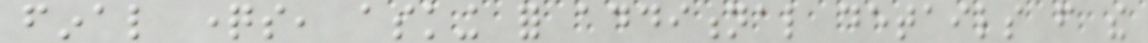final questions, asking for additional details from the
